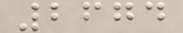2674
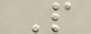P
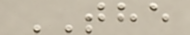THE
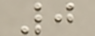0
